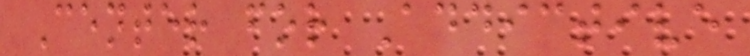Center for Addictive
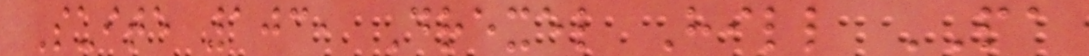Suite 103, Drexel Hill PA
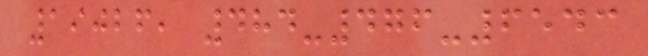19026, 484-476-6543
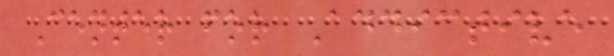Center for Addictive
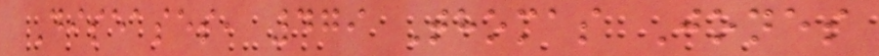Diseases, 479 Thomas Jones
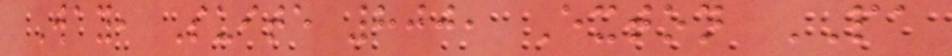Way, Suite 800, Exton PA
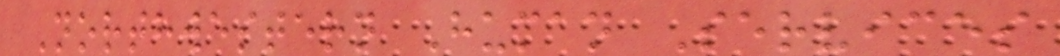Northwestern Human Services
